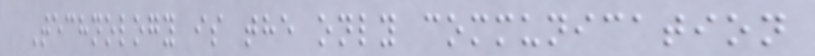Technology is the only communication
